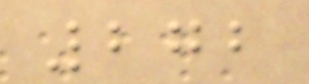272
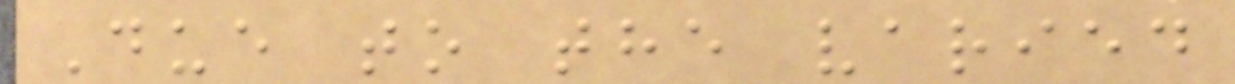Due to the varied
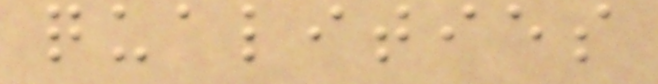qualities
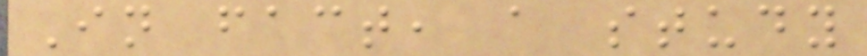In fact, a study
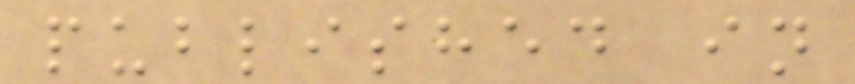published in
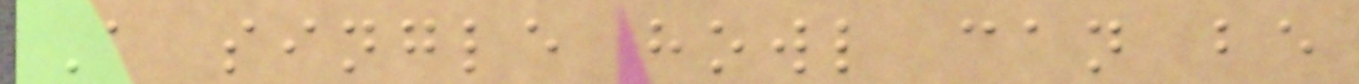A single howl can be
